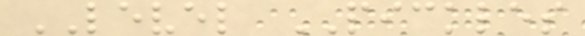LEVEL PICKLES
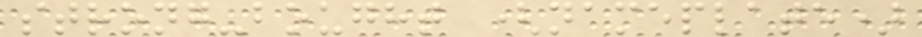strong-bought (nameplate)
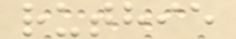ruthie
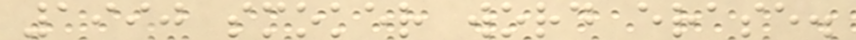1990 smoker word erase.
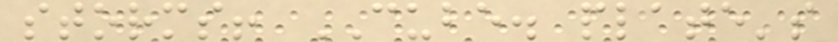storms! CUBE. plate's
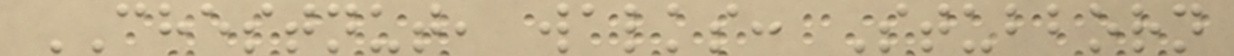CHESTNUT, walks: Stubborn
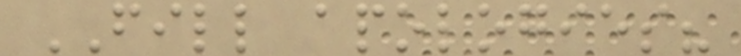FILL apologies?
